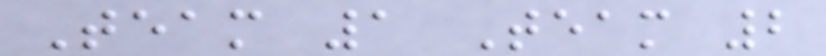Team 1 Team 2
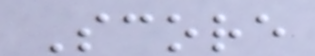Score
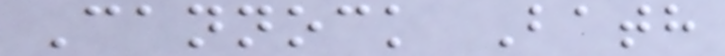Cannock Bath
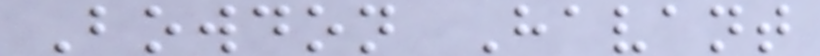Bowdon Havant
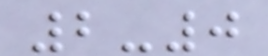2-0
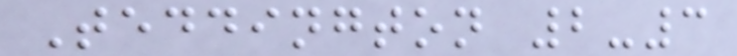Teddington 2-3
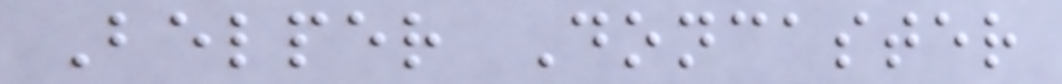Belper Doncaster
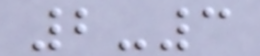2-3
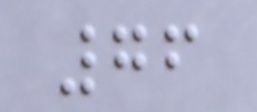76
